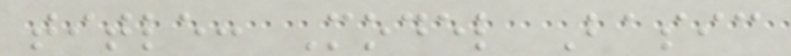title: Model Basic
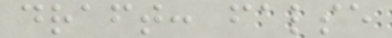draft: false
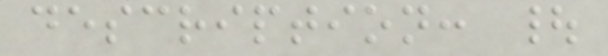description: |
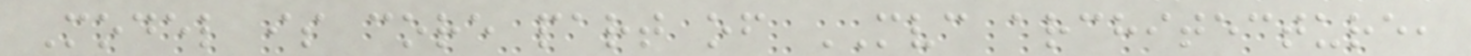Model is core part of MVC architecture,
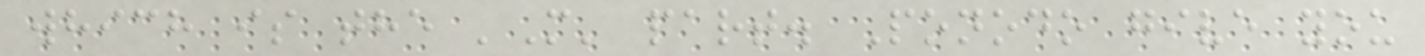which is the 'M' part. Ponodo give you
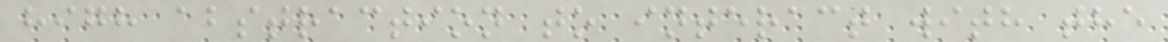high abstraction to interact with the
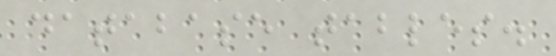database tables.
